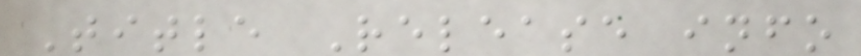Title Release info
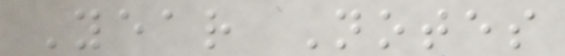Year Notes
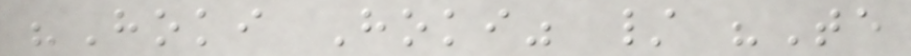"Hoki Hoki" / "Te
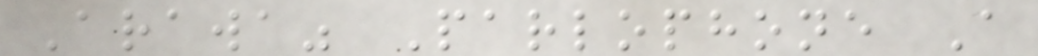Arawa" Parlophone A
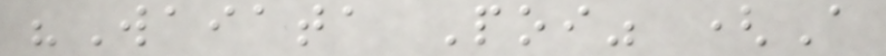"Waiata Poi" (A
